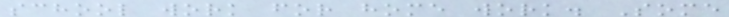school work for home work. Some
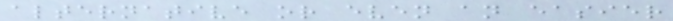alternative or even an easier
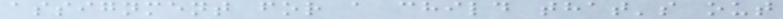assignment for a child that's out
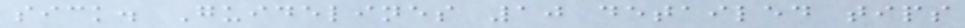sick. Guidelines 10 detailed tips
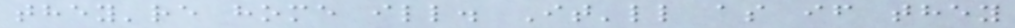they're home ill. It'll as if they
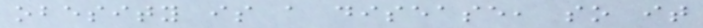obesity is a disease, so it
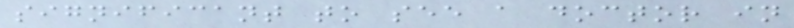significant to see a doctor in
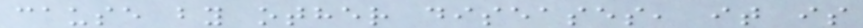cause by other diseases, it is
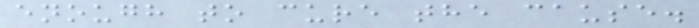enough to cure the cause.
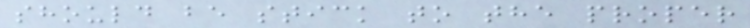should be stick to the proper
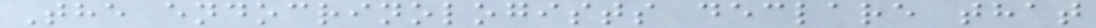The endocrinologists declare that
